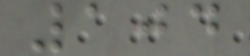104
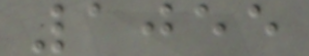1055
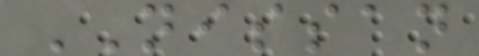NISSAN
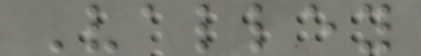Valley
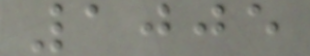1005
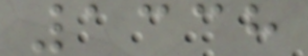1338
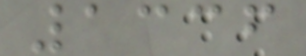1336
